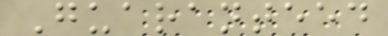Guaranteed
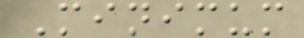Minimum
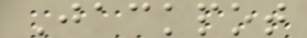Jackpot
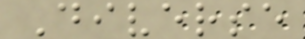Diverse
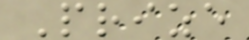Prize
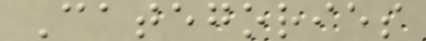Categories
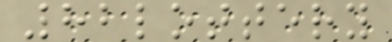82lottery
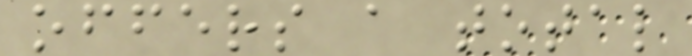offers a total
